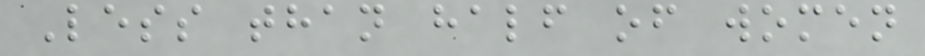Less than half of women
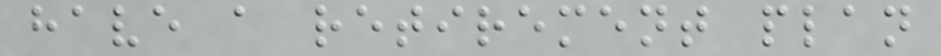have a retirement plan
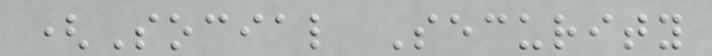(Social Security
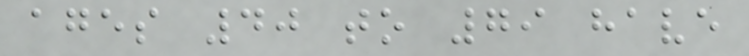ages 40 to 79 have
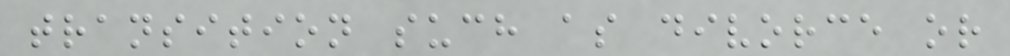transition such as divorce or
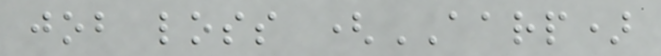job loss (AARP)
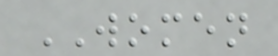WOMEN
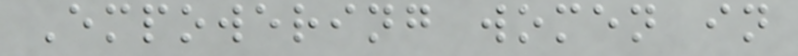Empowering women in
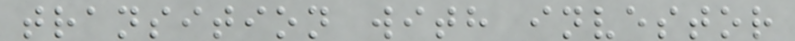transition with investor
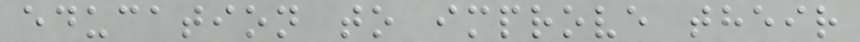education to improve their
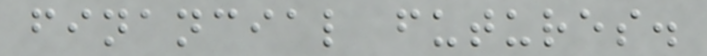financial futures.
